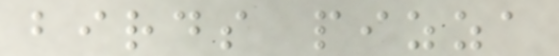birds pizza
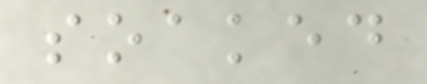soaked
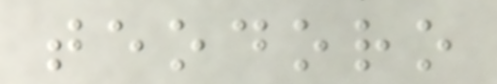teodoro
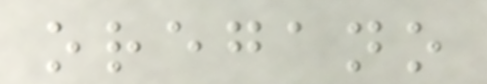oregano
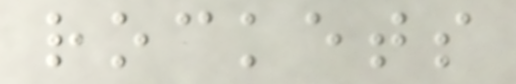rockets
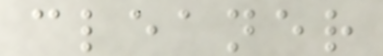cleaner
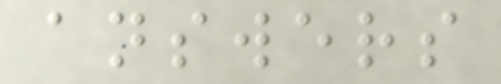answers
